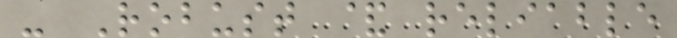- Robust & reliable
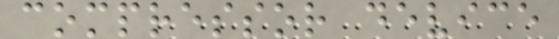compressor device
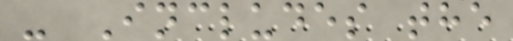- Includes the
